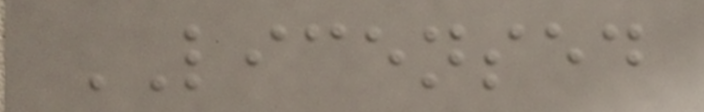LICENSED
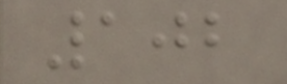102
